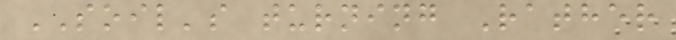SOIL's turning Rather
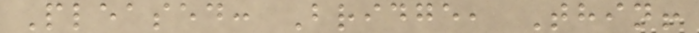Pleased: Bridge, Thin!
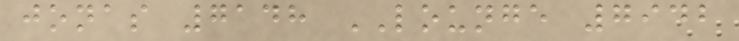jonas 7148 LOUNGE 7942
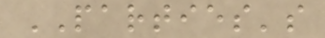PARTIES's
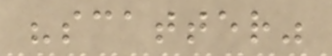"scatter"
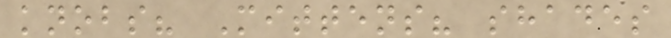knobs? Mittens? shades
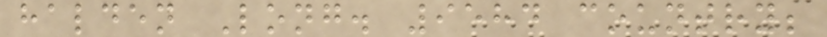halden Long. 9584 country;
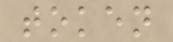token
